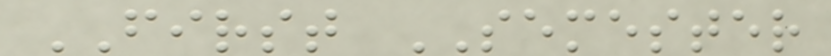FIRST SEMESTER
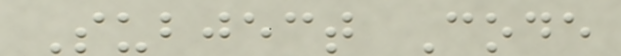Subject Code
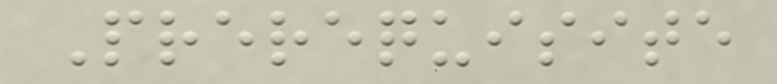Prerequisite
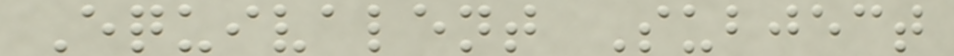Equivalent Subject
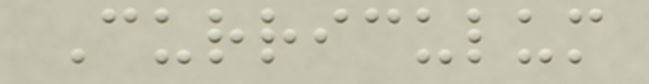Curriculum
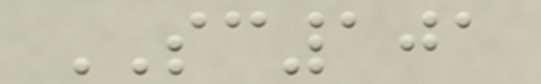SC101
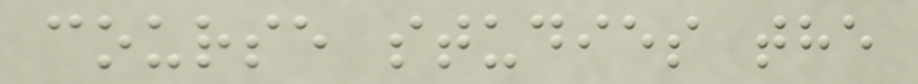course studies the
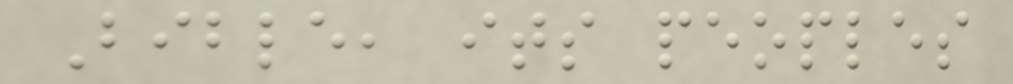Bible, its peoples
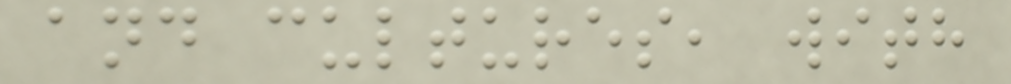and cultures, with
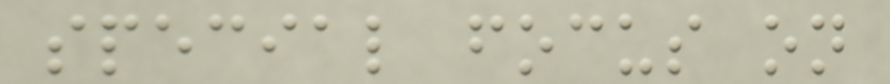special focus on
